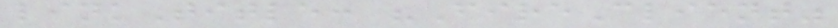linkTitle: "FireClient"
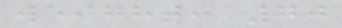weight: 70
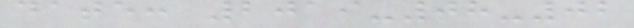date: 2019-08-02
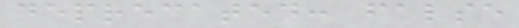deprecated: false
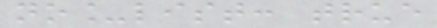no_list: true
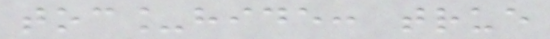toc_hide: true
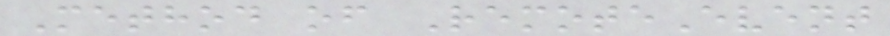Method of RemoteEvent
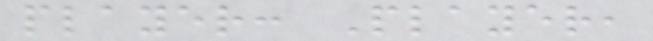player: Player,
